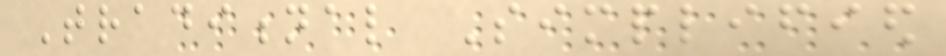Traditional Simplified
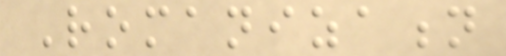Romanization
